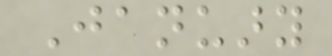January
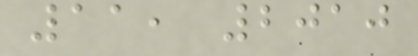11, 2010
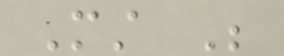Must Be
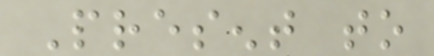Present to
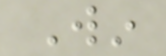Win
